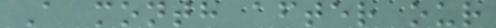A month after our
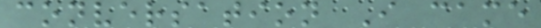conversation I came
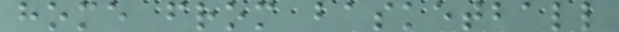home from basketball
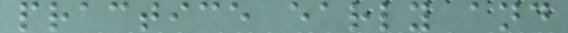practice early and
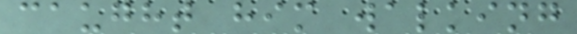caught him walking
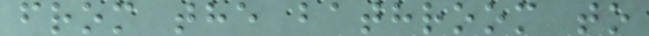from the bathroom to
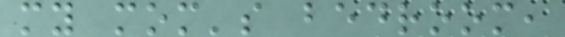my mom's bedroom,
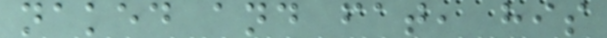naked and fat, his
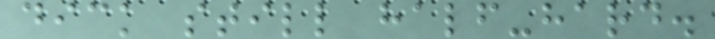dick still half-hard.
